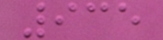935
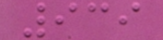939
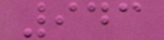943
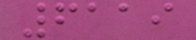6119
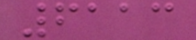6113
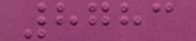8783
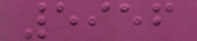5956
